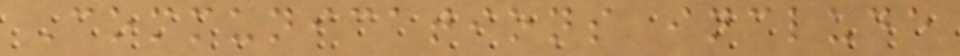Communications include
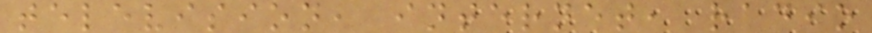television, internet, radio
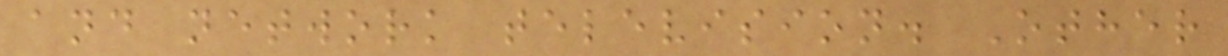and network television. Other
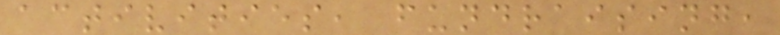activities, fundraising,
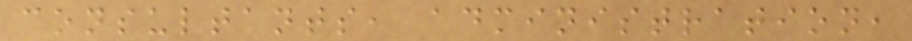consultants, administration,
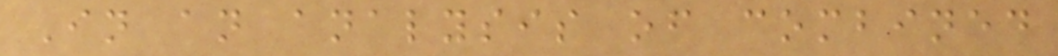In an analysis of combined
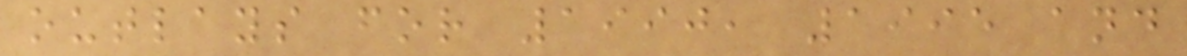outlays for 1990, 1995 and
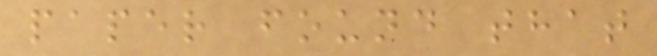paper found that
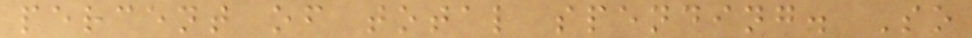percent of total spending. So
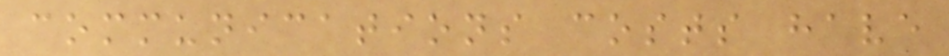communications costs have
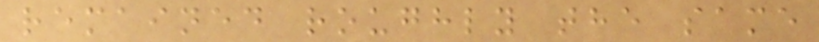remained roughly the same
